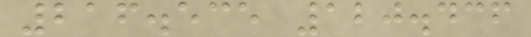216.535 120.436
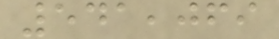541,069
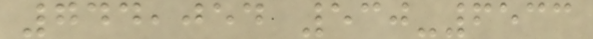744,054 530-6533
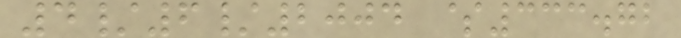4/6/2004 $333.72
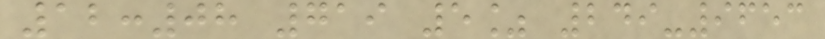12:08 719 5% 249-9653
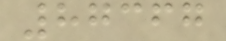87367
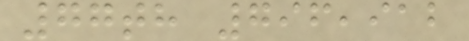77th 796,912
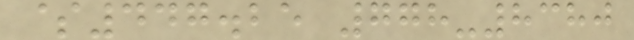$447.25 778-8380
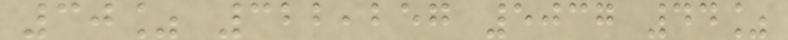30% 322,257 5037 44%
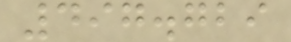497.729
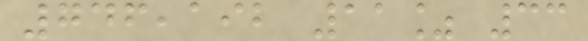746,192 11% 33
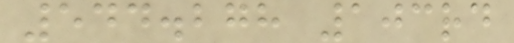544.278 103rd
